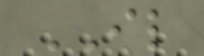IL
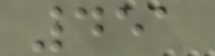451
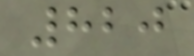820
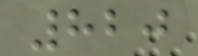820
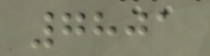7801
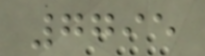7795
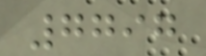7797
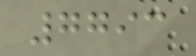7793
